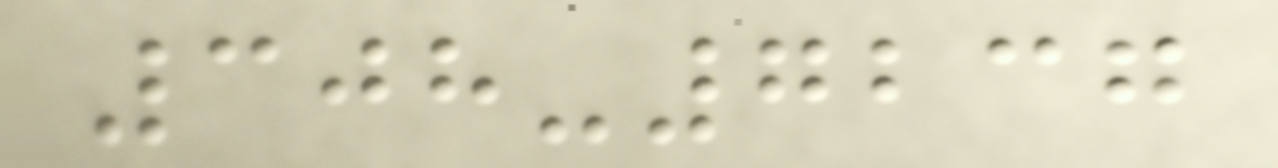308-7237
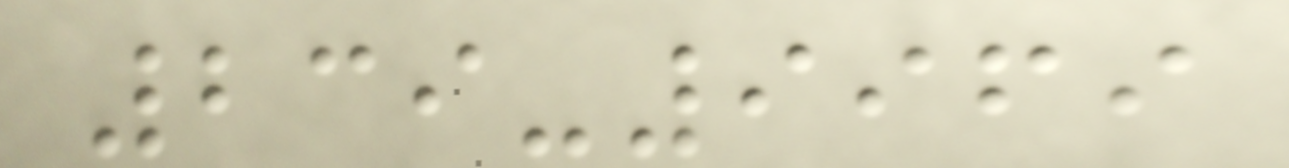239-9969
